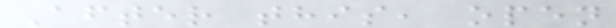After this, open
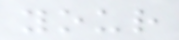your
